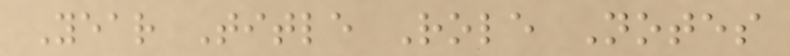Year Title Role Notes
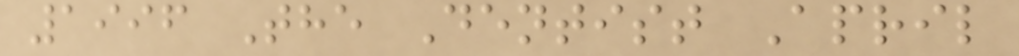1996 The Dentist April
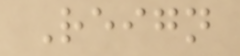Reign
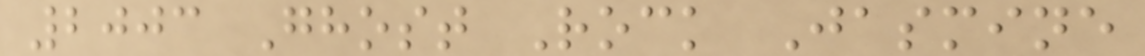2003 Ghost Rock Jasmine
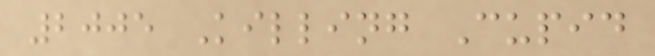2005 Killing Cupid
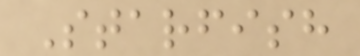Starfish
